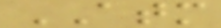ATM
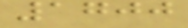1700
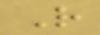R
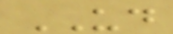UD
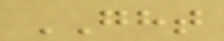GHT
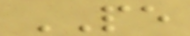PE
